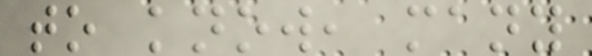to know, many
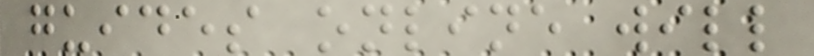guides online will
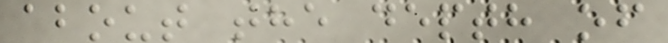about the depth of
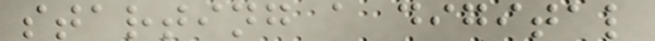starting a digital
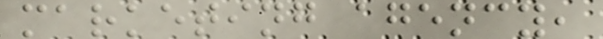marketing agency,
